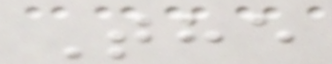The
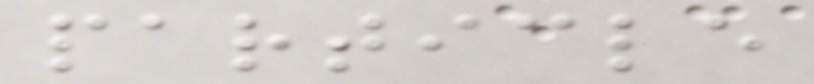particle
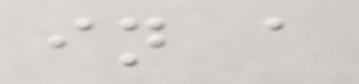in a
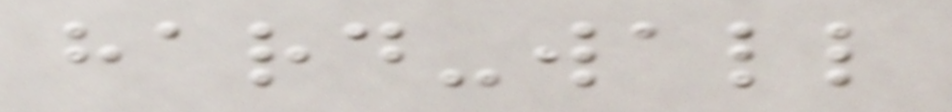hard-wall
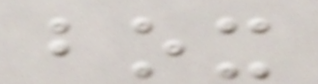box
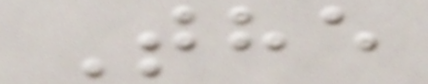The
